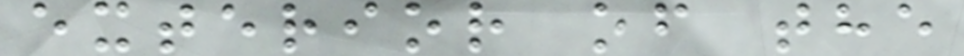exterior of the
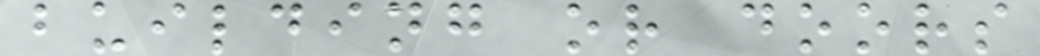building or doors
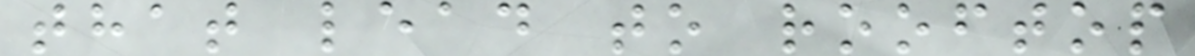that lead to rooftop
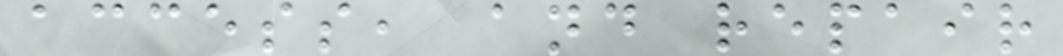access, and repair
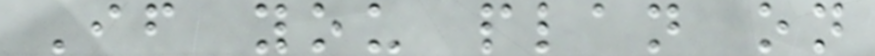If you plan on
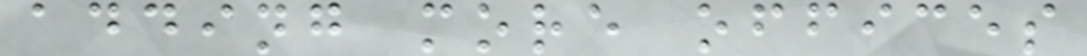adding more offices
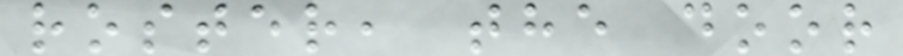roster, the door
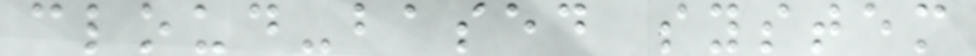cloud-based system
